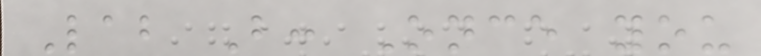Lab B: Once you
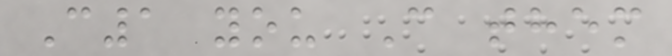C1 you C them
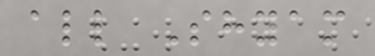all Shyam
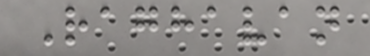Raghavan
